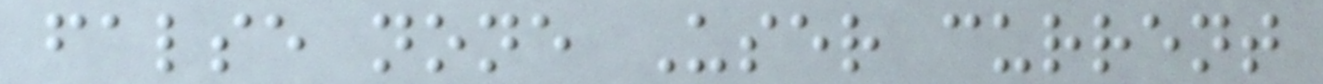false none User current
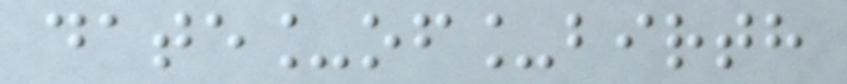date_of_birth
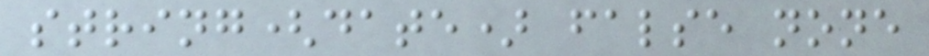string(date) false none
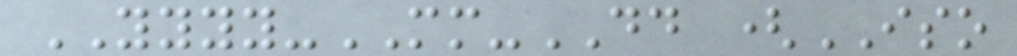YYYY-MM-DD (ISO
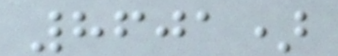8601)
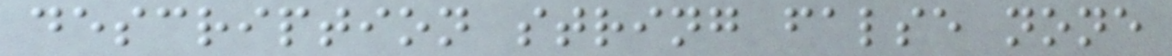description string false none
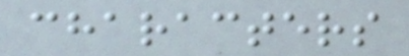characters
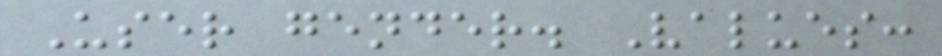User gender. Values:
